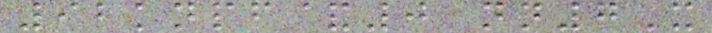92knpf&0 nn7X
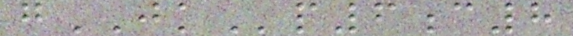gJKp6c8
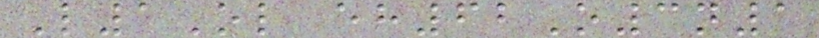L1Ol eh62O3n1
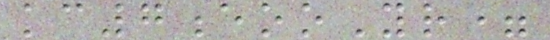kc7eooYr=
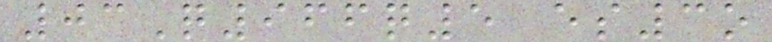03Q966q5 es3o
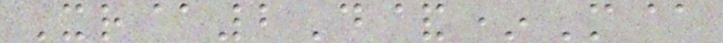Xr@2D&*M@
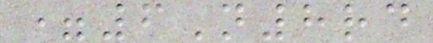=6N8rd
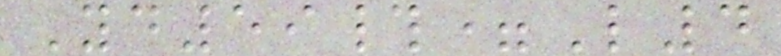Yd59#=L4
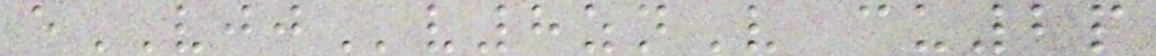eVJJv8znV cu2p
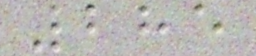285
